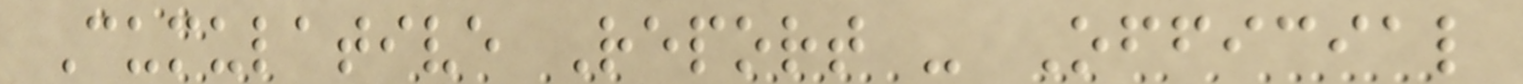Cumulative Report - Official
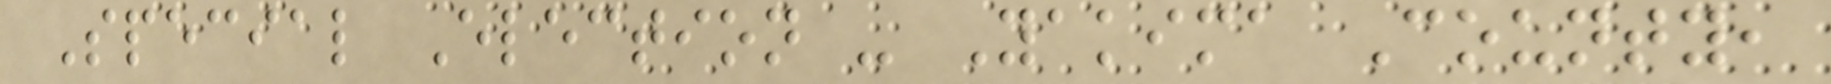Special Election - Yakima County,
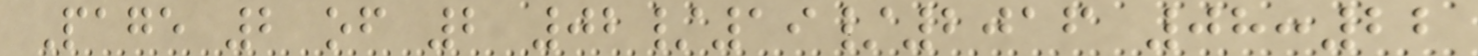Page 2 of 2 02/19/2016 08:22
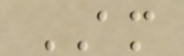AM
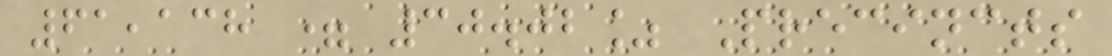61,138 = 30.02% Precincts
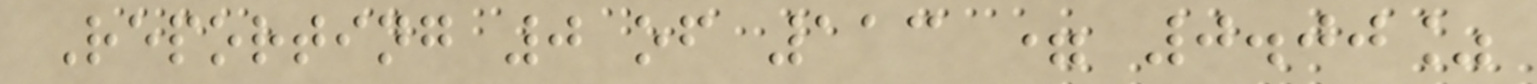Reporting 0 of 113 = 0.00%
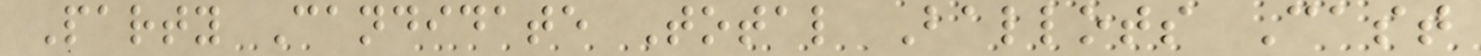Party Candidate Total Ballots Cast
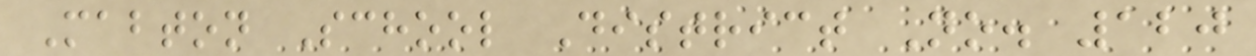Mabton School District No. 120
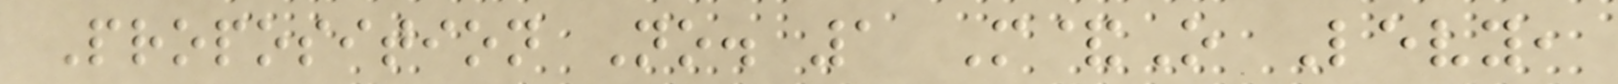Proposition No. 1 M&O Levy,
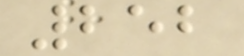252
